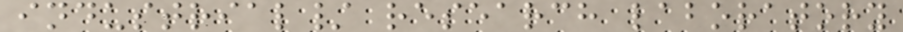industrial/ research laboratory
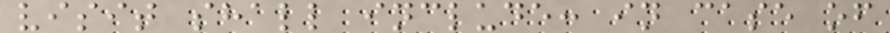visit shall include: in case of
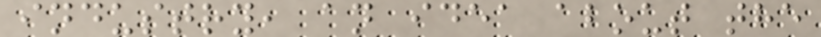industry, an idea about the
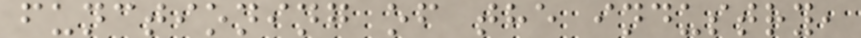functioning of the industry,
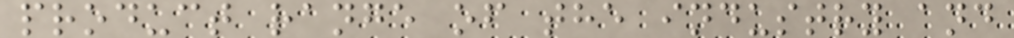product range of the industry and
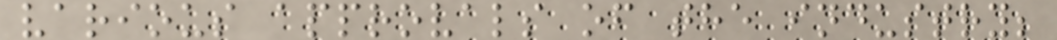various approvals of the industry;
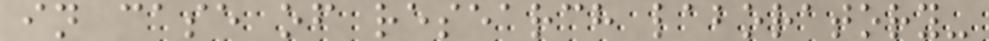in case of research laboratory-
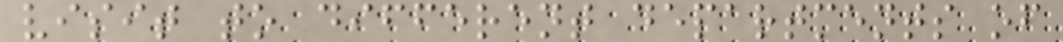visit to different departments of
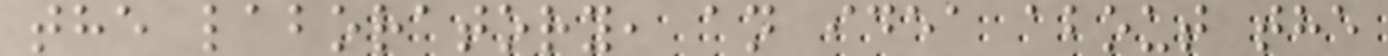the laboratory, an idea about the
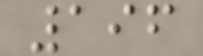196
